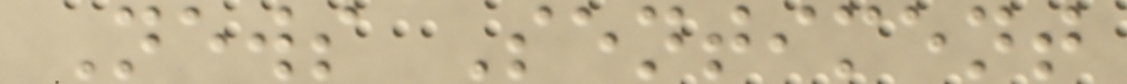News Sentiment
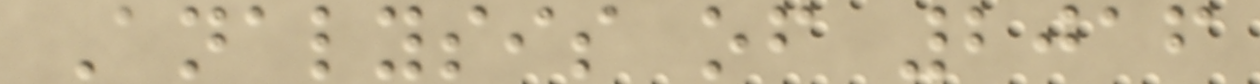Analysis of 2016
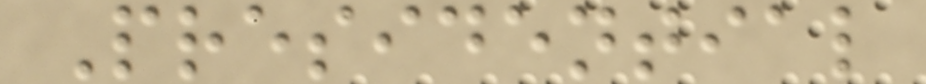Presidential
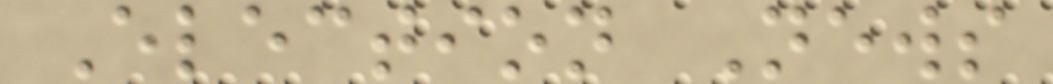Election News
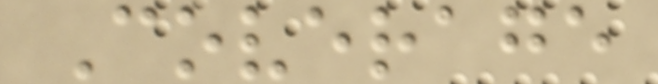Coverage
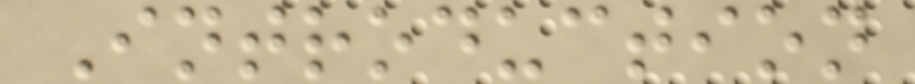Introduction
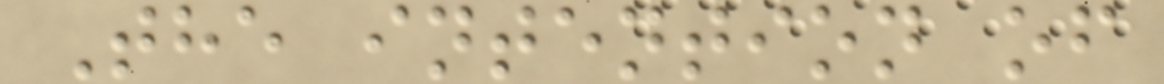The intention of
